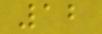12
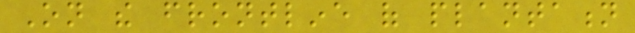On the frontline of plantation
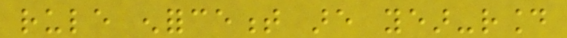rule enforcement are year-round
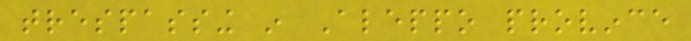trespassing in Aleppo province
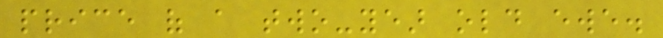price of a two-year old ewe.
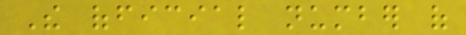The official number of
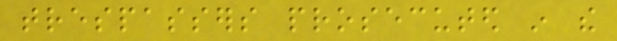trespassers prosecuted in the
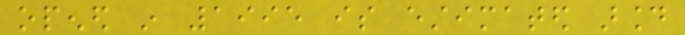opened in 1995 is estimated around
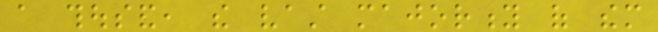a thousand, the vast majority of them
